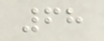68
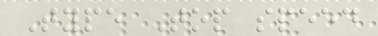Type Top speed
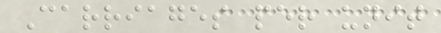Carriages per unit
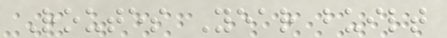Routes Year built
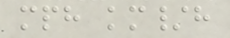mph km/h
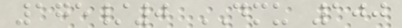175/0 DMU 100
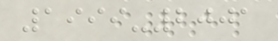1999-2001
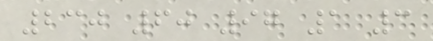230 60 97 1 3
